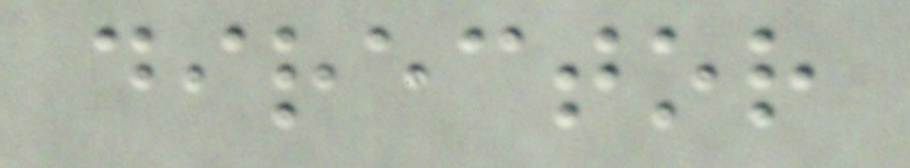director
